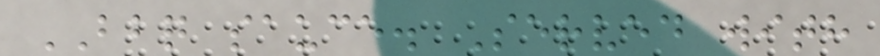BBQ sauce. Served with
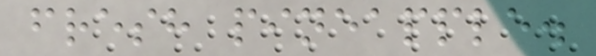fresh pineapple.
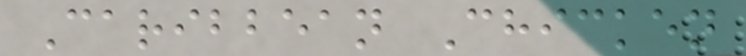Caribbean Chicken
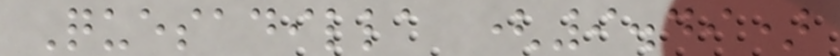Quesadilla (9.49)
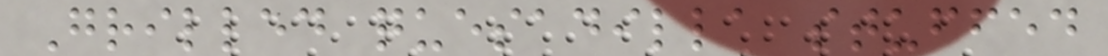Grilled quesadilla stuffed
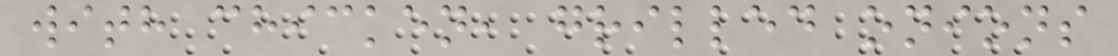with chicken, grilled onions
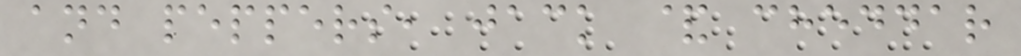and peppers, jack & cheddar
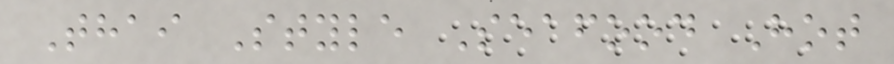Thai Style Seafood Hot
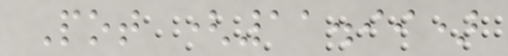Pot (11.99)
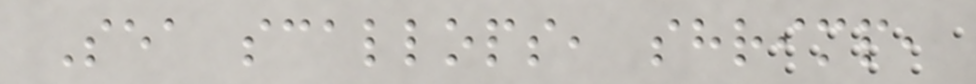Sea scallops, shrimp,
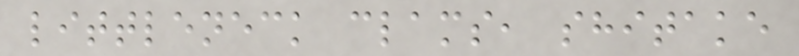littleneck clams, shitake
